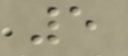5
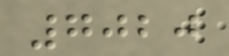7020
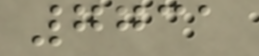7731
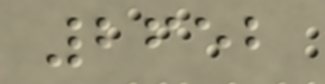2652
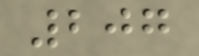207
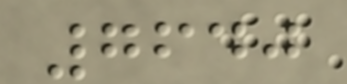7640
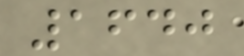1640
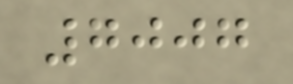7007
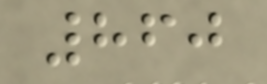860
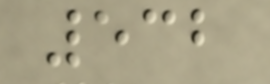532
